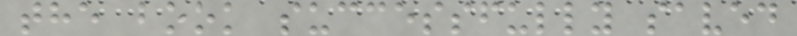the book successfully saved
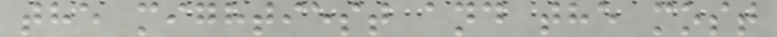the mightiest and the most
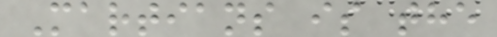Martians is the
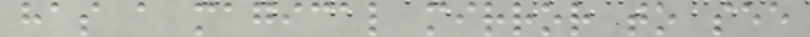has a magical mirror to see
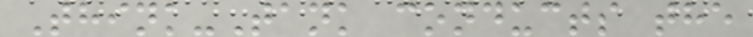Think-Tank conducts the
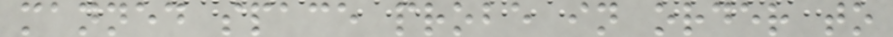manned space probe in order to
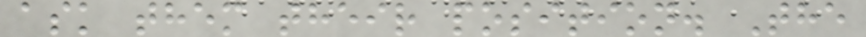ask them their position. The
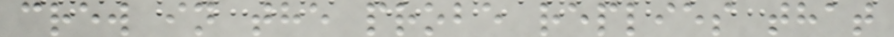crew in the probe replies that
